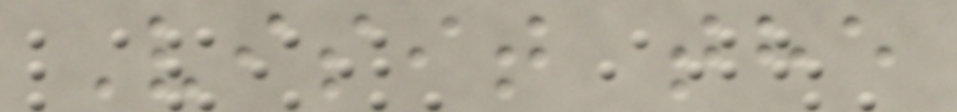Visit the
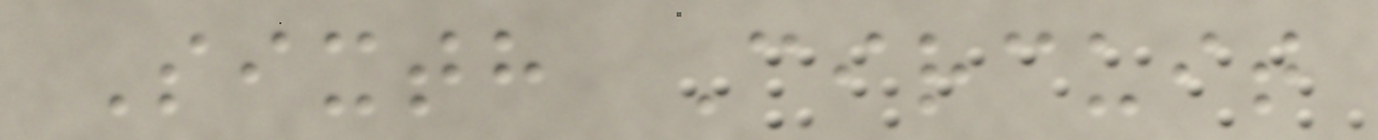Sixth Circuit
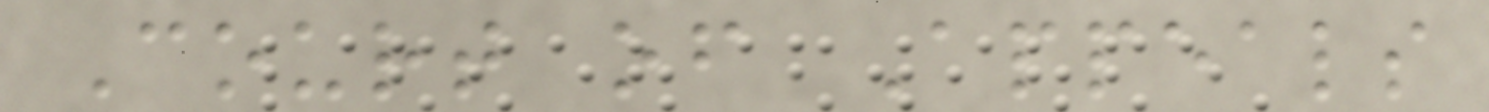Court of Appeals
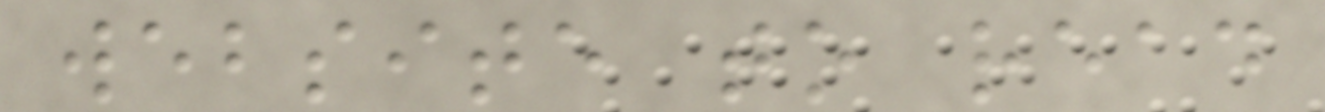website to read
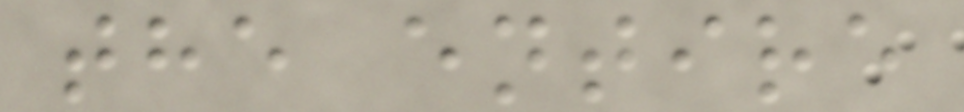the entire
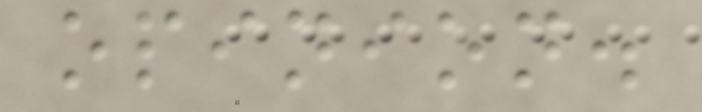opinion.
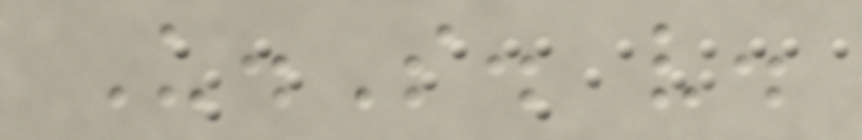U.S. v.
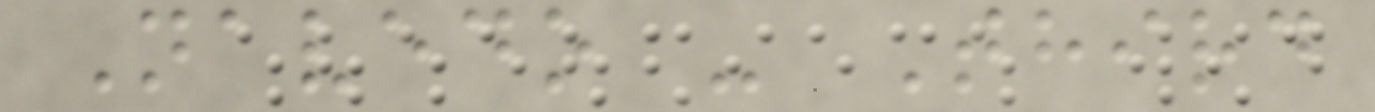Navedo - Third
